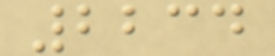2234
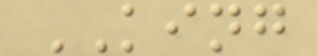KING
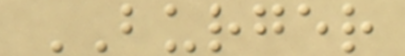BURGER
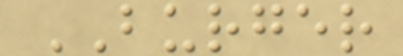BURGER
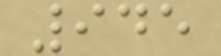945
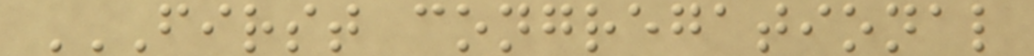FIRST CONGREGATIONAL
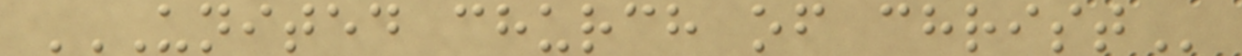UNITED CHURCH OF CHRIST
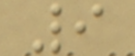9
